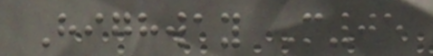Highway M05
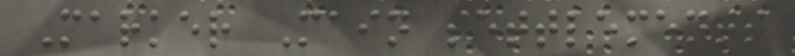Marker Main settlements
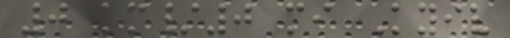0 km/0 mi Kyiv
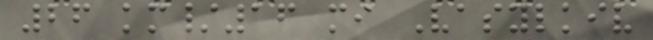26 km/16 mi Vasylkiv
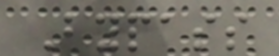Bypass
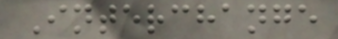Interchange
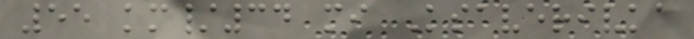55 km/34 mi Ksaverivka
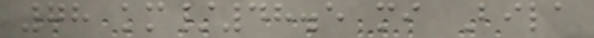78 km/48.5 mi Bila
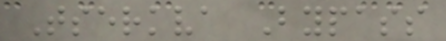Tserkva Bypass
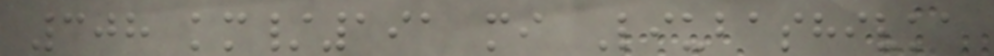308 km/191 mi Liubashivka
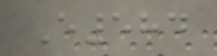E584
